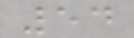54
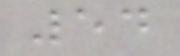54
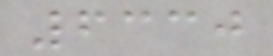6330
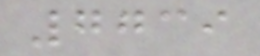7739
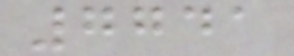7741
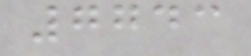7743
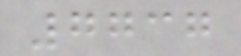7737
